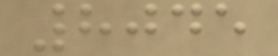8045
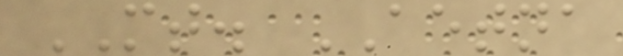MT. AETNA
